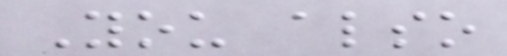You also
